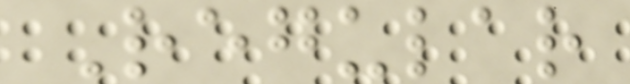Regular
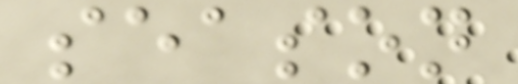season
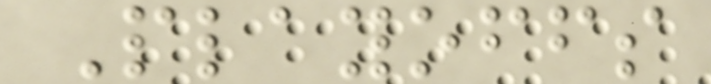Playoffs
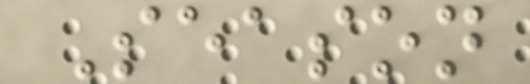Season
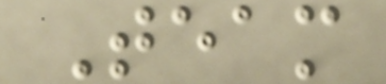Team
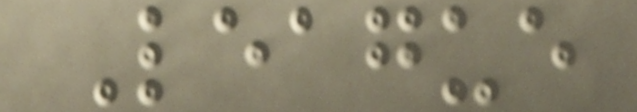League
